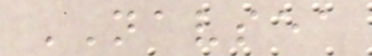NAVSEA
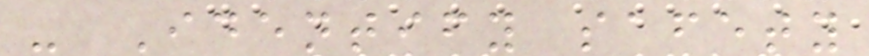- Identify safety
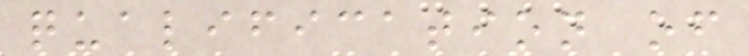qualification of
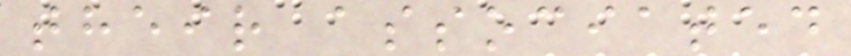their associated
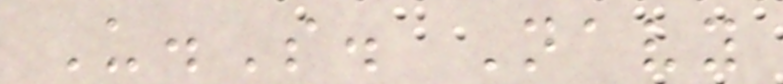U.S. Navy
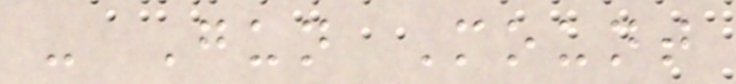- Gun Mount
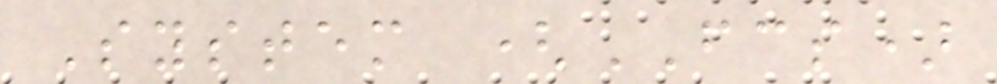System (FCS)
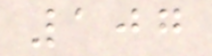107
